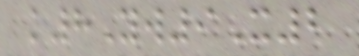k8Yw9X2
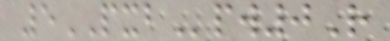5PXBpw0R
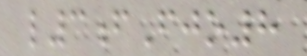l3fFjo8
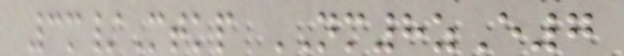3m/Mtkp NM8zE7
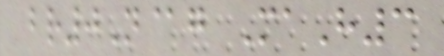br0N@g MaH3
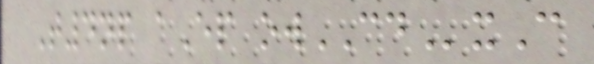T4np aEp owCDxC
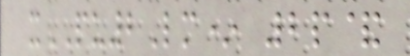xPU2Lm* 2p&
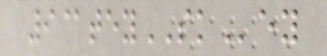9@teySKey
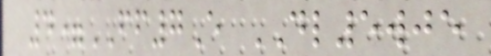4=FF7E DL5wje
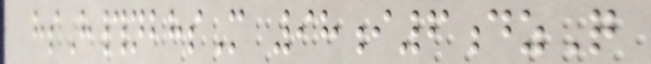hsH#nbhsM 98i6dzQ
